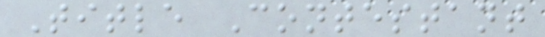Title Contestant
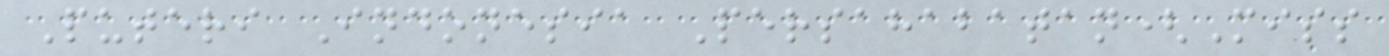Puteri Indonesia Persahabatan(Miss
